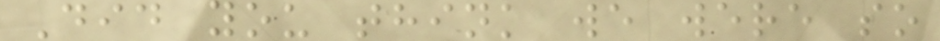Did you think we were so
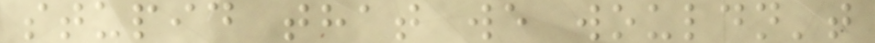stupid that we wouldn't
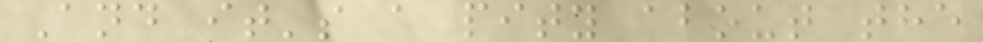And it's a pity about the
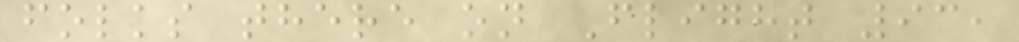folks there on Flight 93,
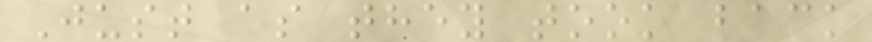Just as they took back
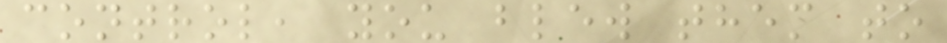control, you blew them to
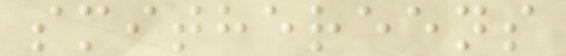smithereens
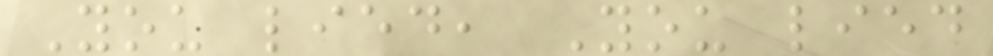You lied, You lied
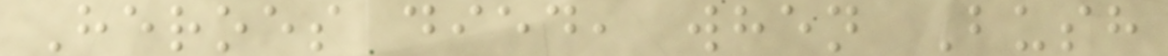Heroes died, when Bush
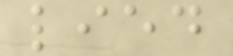lied
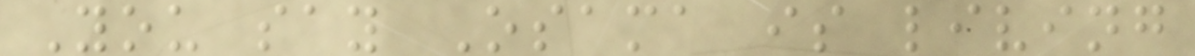You say Osama is living
